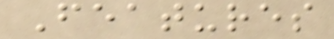Features
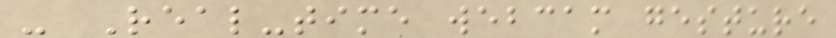- Real-time webcam gesture
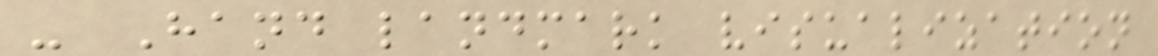- Hand landmark visualization
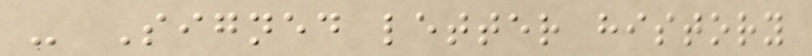- Signed letter history
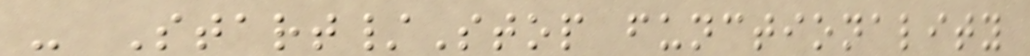- Start/Stop functionality
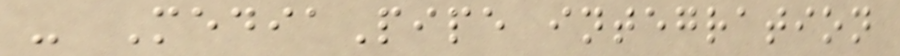- MediaPipe integration
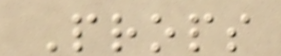Props
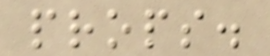props.
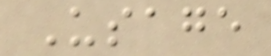Usage
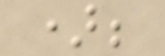);
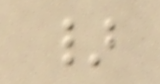}
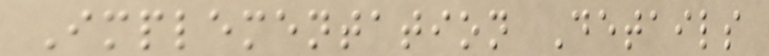Implementation Details
